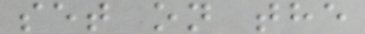set on the
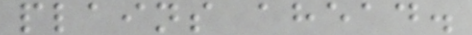plains ahead.
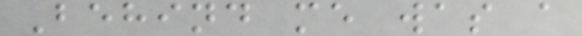Behind me was a
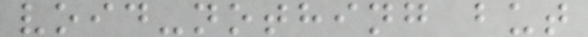void-nothing but
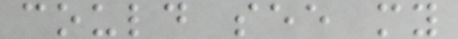could see my
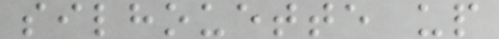silhouette up
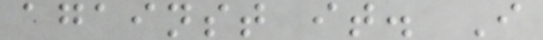against it. I
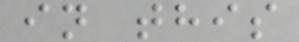in this
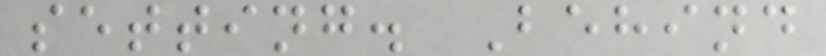setting. Behind
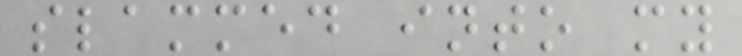slammed into my
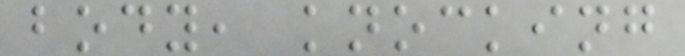body, knocking
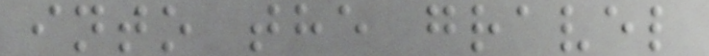into the gravel
